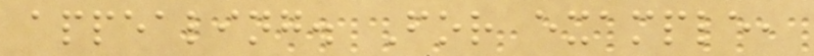appealing. For example,
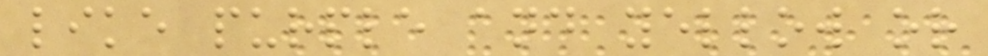like purple and yellow or
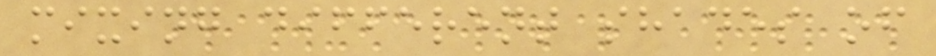mixing different shades of
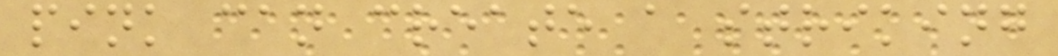pink can create a striking
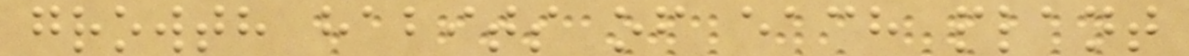growth habits of each plant
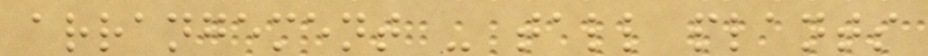arrangement - tall plants
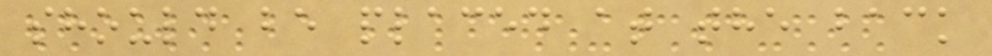should be placed at the back
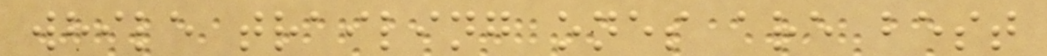while trailing ones are best
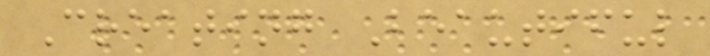Creating Beautiful
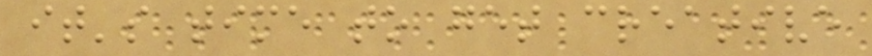it's time to get creative
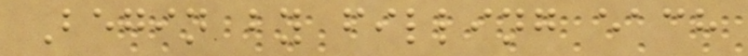Begin by filling each
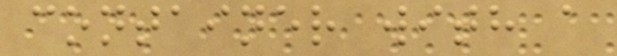container with a
